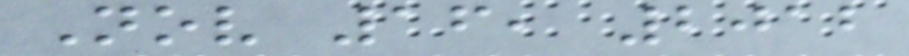Nov 16, 2012
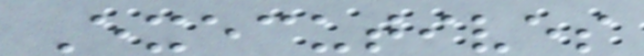Executives
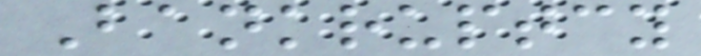Bankruptcy
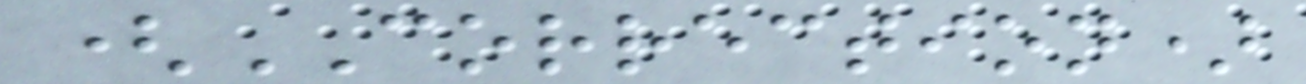(CORRECTION)
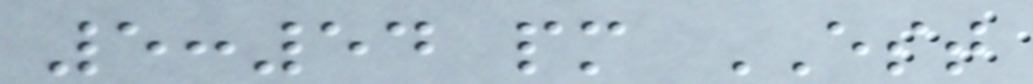5:54 pm EST
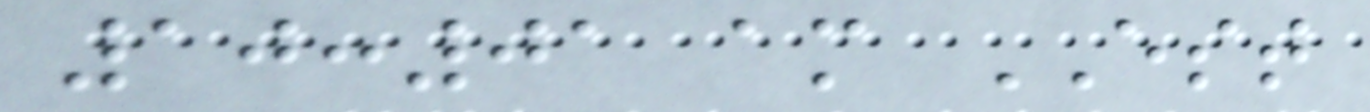10:01 am EST
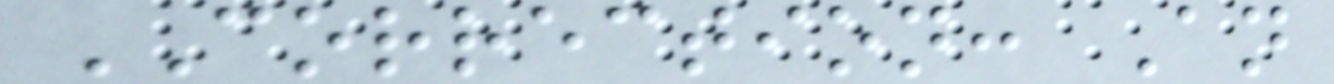CORRECTION: An
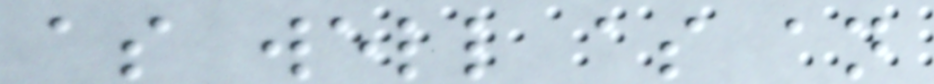as well as an
